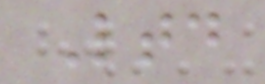Ltd
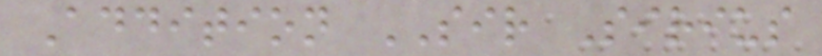Addition SIR Sirius
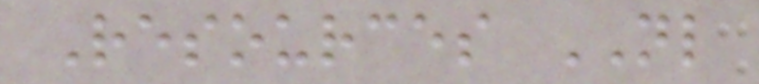Resources NL
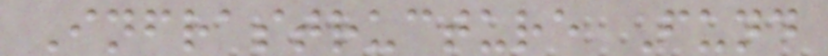Infrastructure Fund
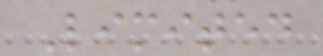Limited
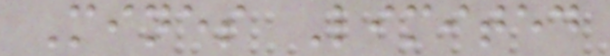Mines Limited
